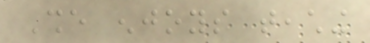She enjoys teaching
